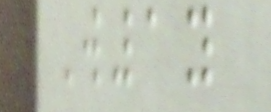W1y
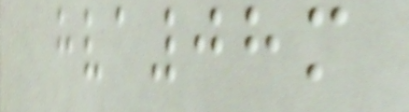hva08m
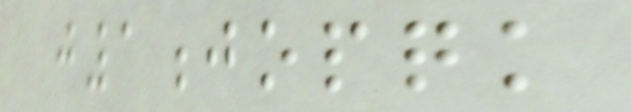j1jopqk
